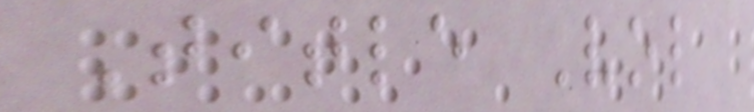Title Vol
